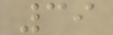39
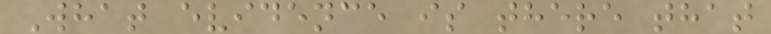What evidence is there that
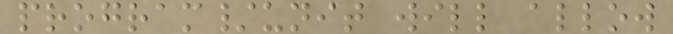program/unit will allow
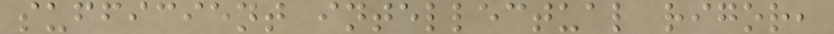sufficient intellectual rigor,
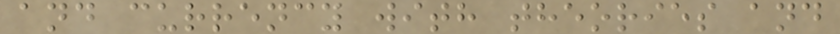and currency with theories and
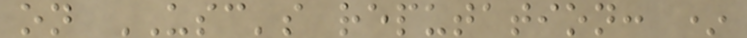on USC's reputation: *
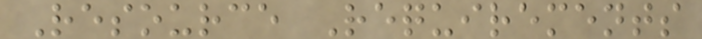Resource Requirements
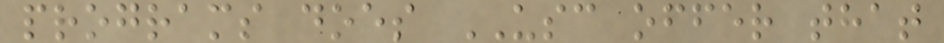programs does USC offer that
